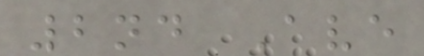2nd Ave
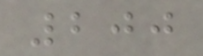200
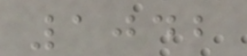1042
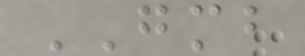GMB
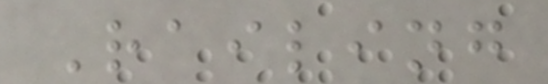Railing
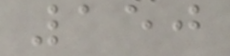150
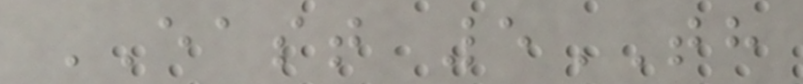EAST 5TH
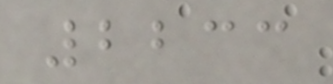2233
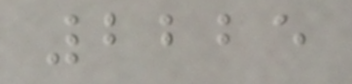2225
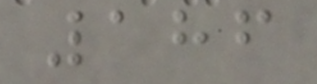186
